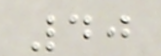40
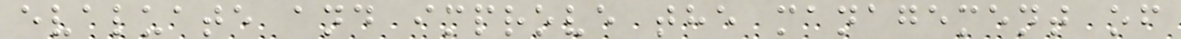evaluate and improve the management of
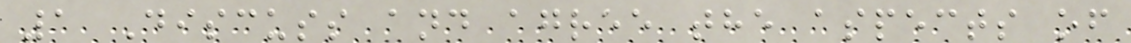1 Discuss and agree the aspects of
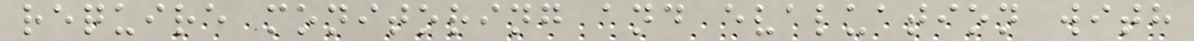require monitoring and evaluation with
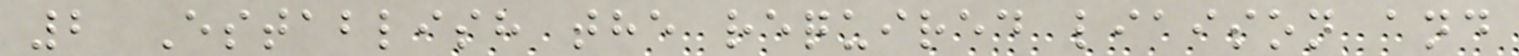2 Establish the required liaison and
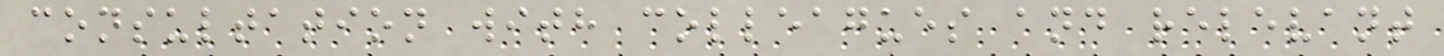consultation with colleagues and relevant
